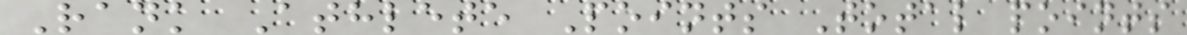Rank Athlete Points Total points
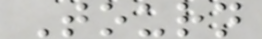Tourn
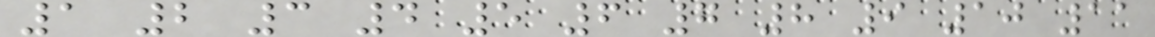1 2 3 4 5 6 7 8 9 10 11
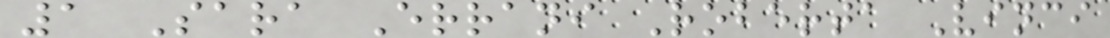1 Sara Errani Roberta Vinci
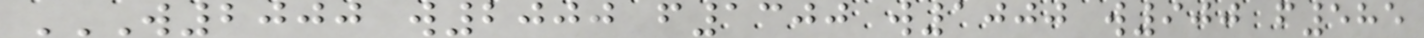W2000 W2000 F1300 W1000 W900 F585
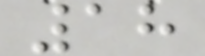18
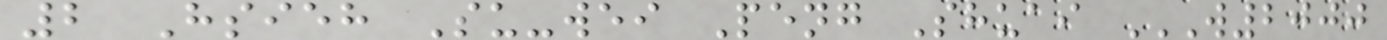2 Hsieh Su-wei Peng Shuai W2000
